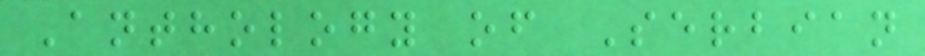Anthology of Serbian
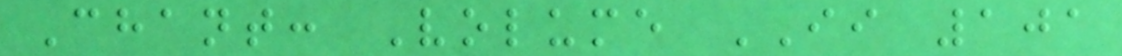Chant: Volume II 101
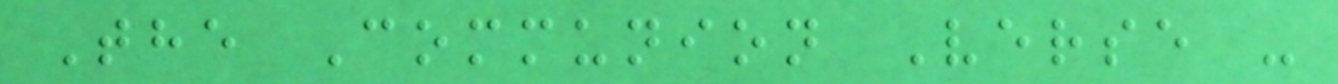The Communion Verse -
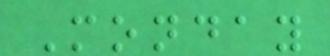Monday
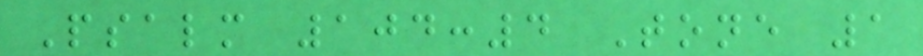Psalm 104:4 Tone 1
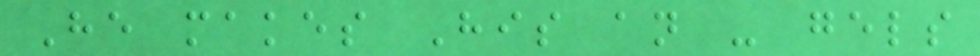He makes His an - gels
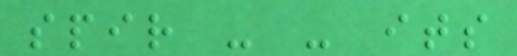spir - - its
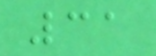31
